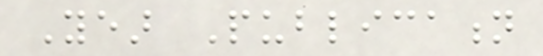Year Publication
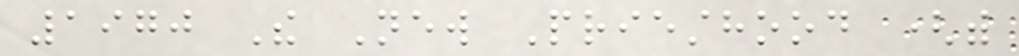1970 The New Priesthood (with
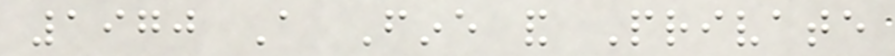1970 A Fine and Private
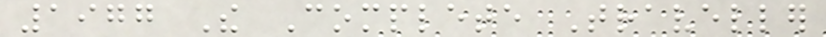1977 The Complete Traveller
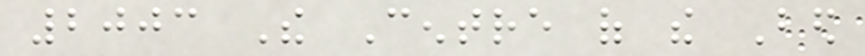2003 The Centre of the Bed
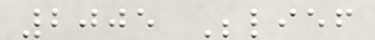2005 Belief
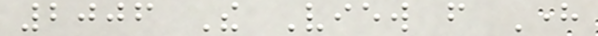2006 The View from Here
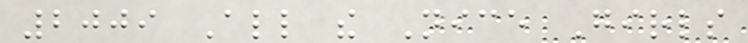2009 All the Nice Girls
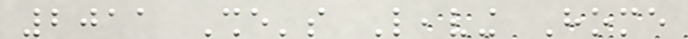2011 She's Leaving Home
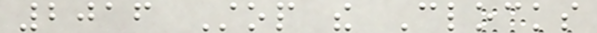2016 Stop the Clocks
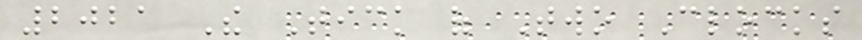2021 The Tick of Two Clocks
